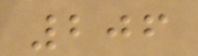206
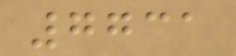7731
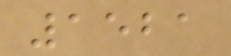1521
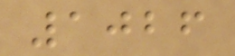1026
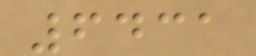6431
